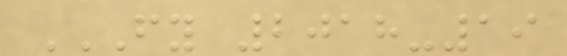FY 2018-19
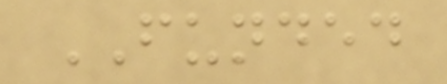FUNDED
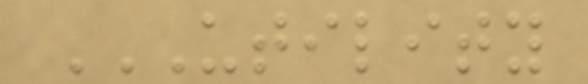UTILITY
